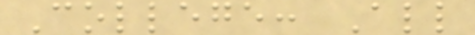College: All
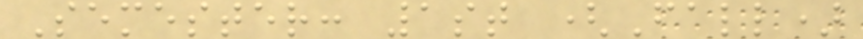Semester: 1st (Fall)
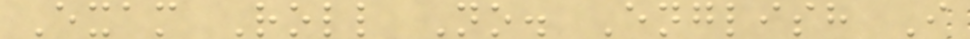Exam Roll No. English I
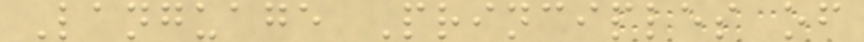Language Principles of
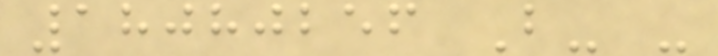18080256 B- -
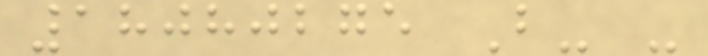18080275 B- -
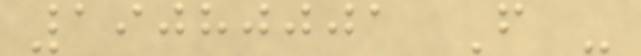19080001 F -
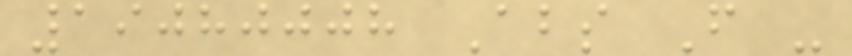19080008 Abs F -
